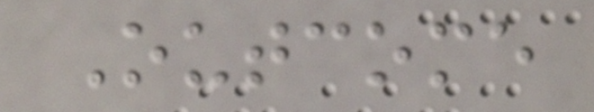Outcome
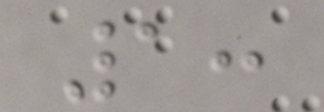1:
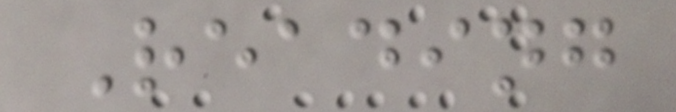Reading
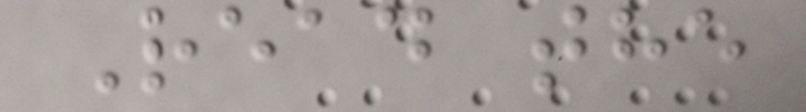Read the
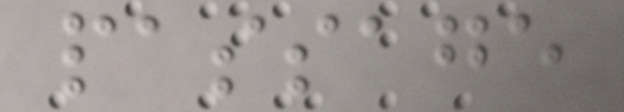passage
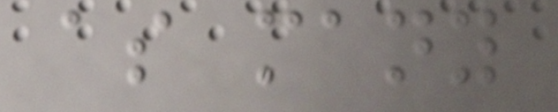as many
